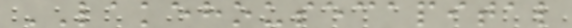LAKEHOUSECAPITAL
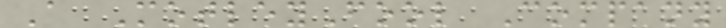A MotleyFool Company
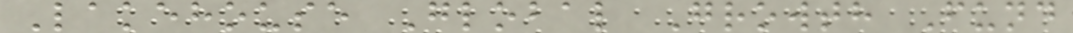Lakehouse Global Growth Fund
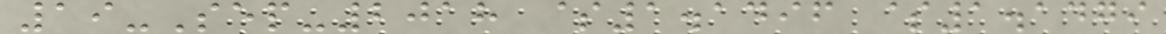19-Sep-2018 $1.1496 $1.1479
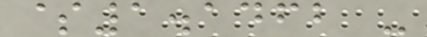$1.1462 -
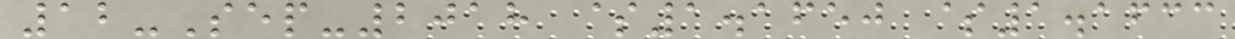12-Sep-2018 $1.1650 $1.1633
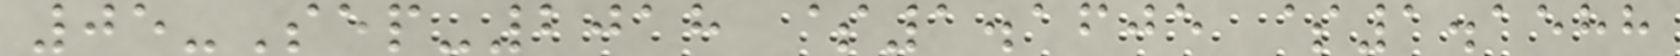05-Sep-2018 $1.1605 $1.1588
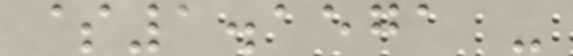$1.1571 -
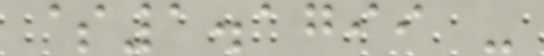$1.1799 -
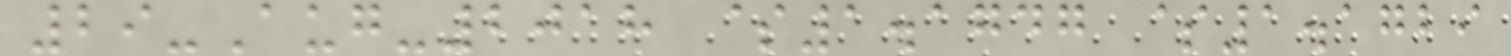29-Aug-2018 $1.1747 $1.1729
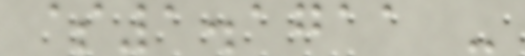$1.1711 -
